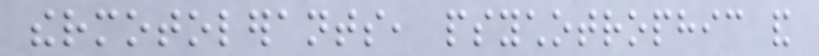thermotolerants, psychotrophic and
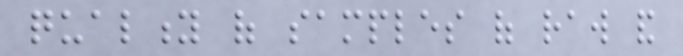quality of samples of raw and
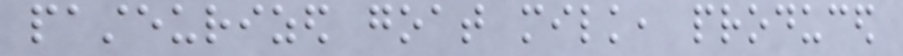pasteurized goat milk, produced
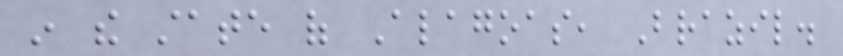in the state of Alagoas, Brazil.
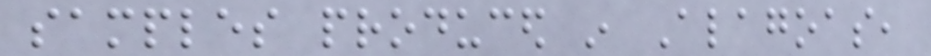samples produced in Alagoas,
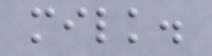milk.
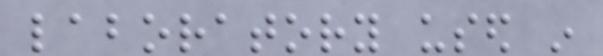laboratory used in
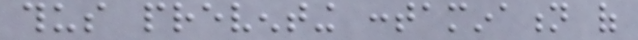thus preventing contamination of
